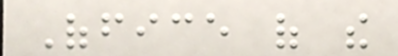Office of the
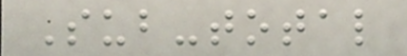Sub-total
